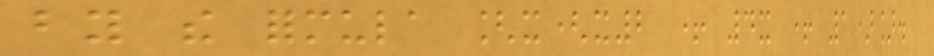by the formula [x(x2 + 4x + 1)].
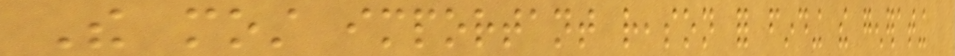The most important reason for finding the generating
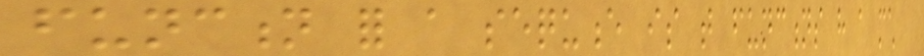function for a sequence is that functions have a much
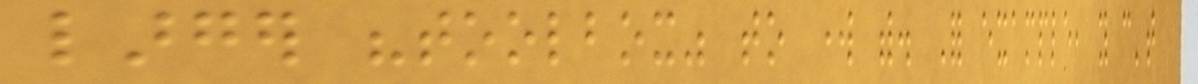larger "toolbox" to work with. For example, you can't
